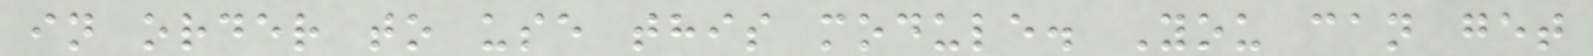in order to use this module. You can get
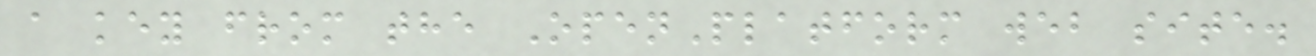a key from the OpenPlatform web site.
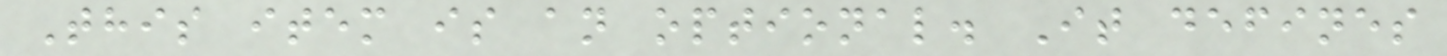This item is an optional. It defines
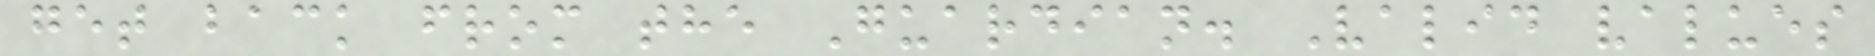get back from the Guardian. Valid values
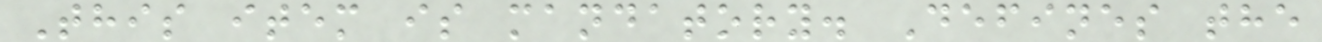This item is mandatory. Defines the
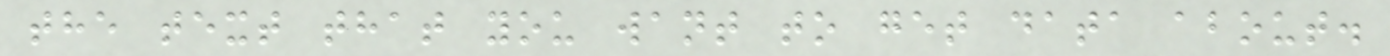the text that you want to get data about.
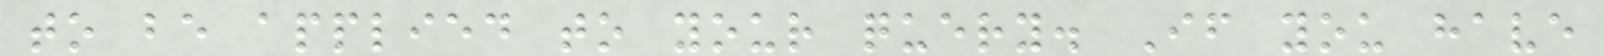to be applied to your query. If you have
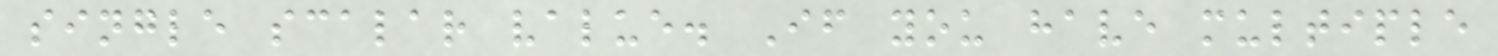single scalar value. If you have multiple
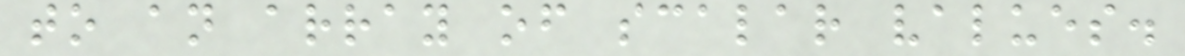to an array of scalar values.
